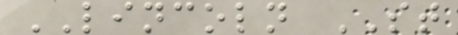LINCOLN ST
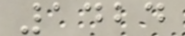1424
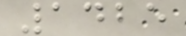1425
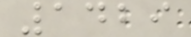1429
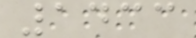1433
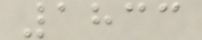1833
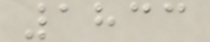1833
